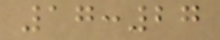17:27
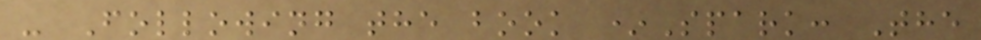- Following the book *Spark: The
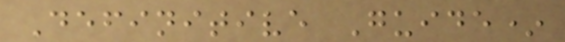Definitive Guide*
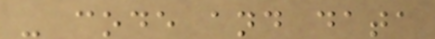- code and data
